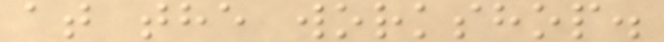at the workshop.
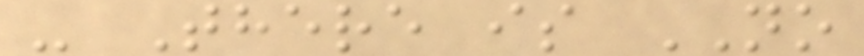- There is NO
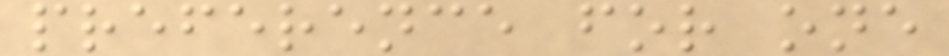preference for one
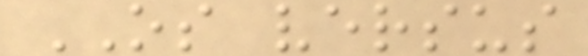OS versus
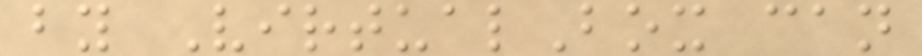by VirtualBox can
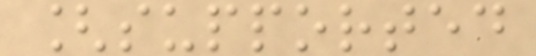[supported
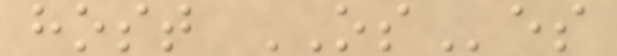host OSes
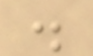.
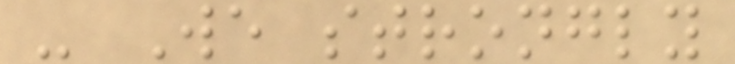- We strongly
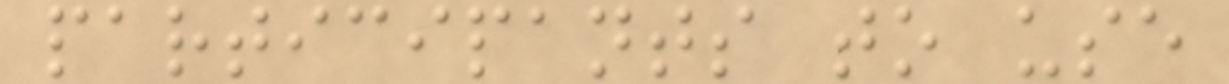participants to use
